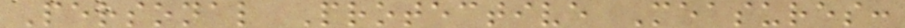Personal Protective Measures:
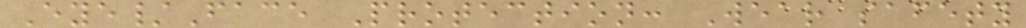Eye/Face Protection: Wear safety
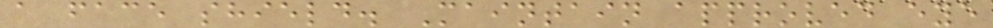a face shield. Maintain approved eye
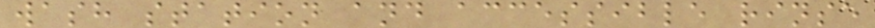wash station and accessible rinse
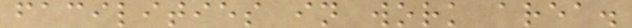facilities in work area.
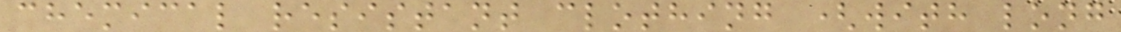chemical resistant clothing (with long
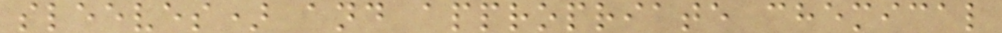sleeves) and appropriate chemical
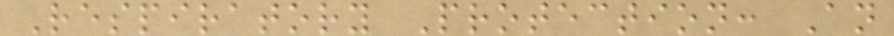Respiratory Protection: An
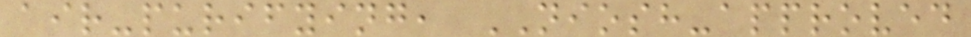air-purifying, NIOSH-approved
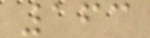163
